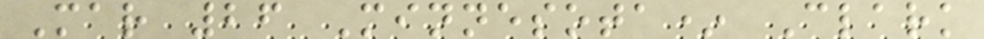Mar 26 Minnesota* Clark
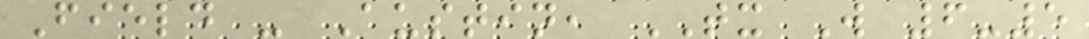Field - Austin, TX W 6-5
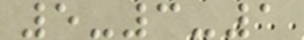5-3-1
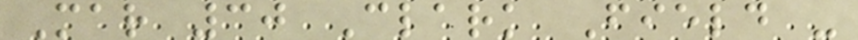Mar 30 Clark Field -
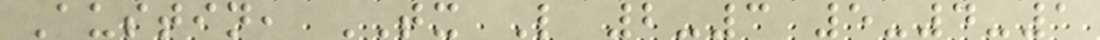Austin, TX L 2-3 5-4-1
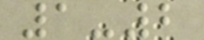1-2
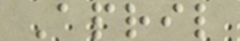April
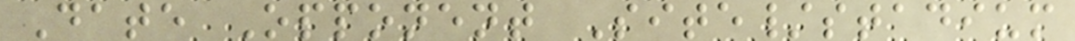Date Opponent Site/stadium
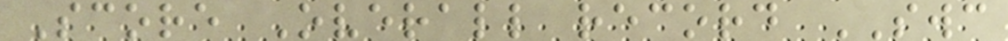Score Overall record SWC
